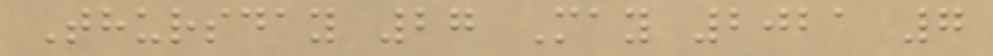Thursday 27 May 2021 7
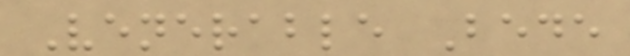Venerable Bede
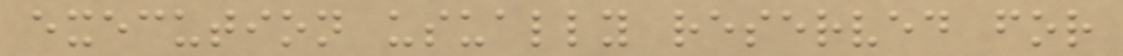execution usually reserved for
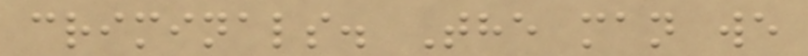criminals. The man we
